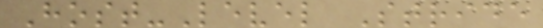Host-Level Stride
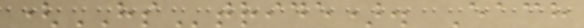(HStride). Each
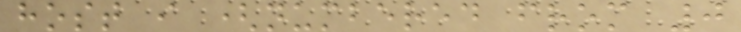host i (numbered from 0
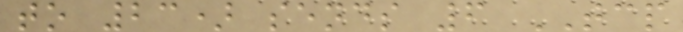to 23) sends 6 TCP
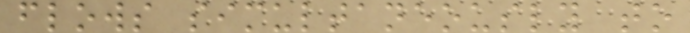flows simultaneously to
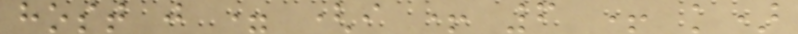host j = (i + 6 + k)
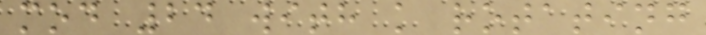mod 24 with k rotating
